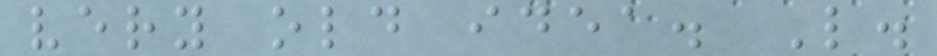very old idea. L.
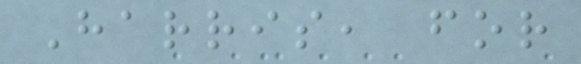Harris, for
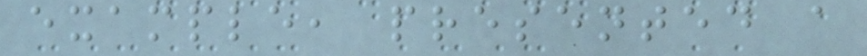example, presented a
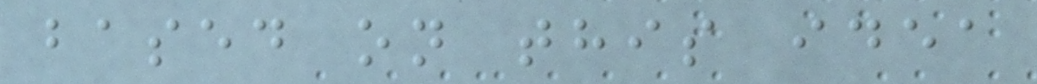based on this idea
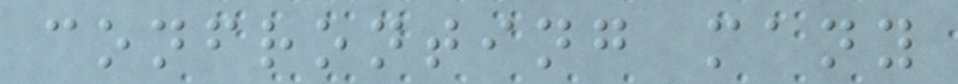confronting many
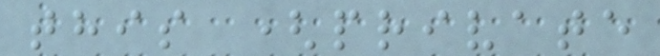this (private
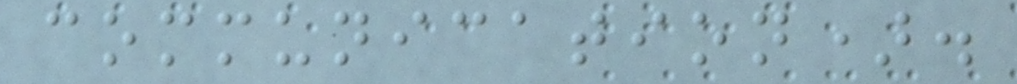communication).
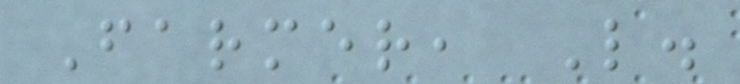Farmer, L.
